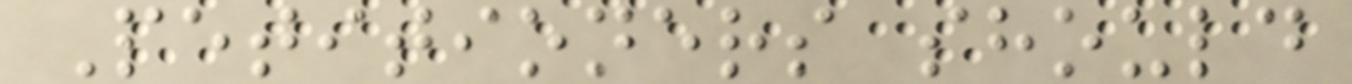Petitioners should
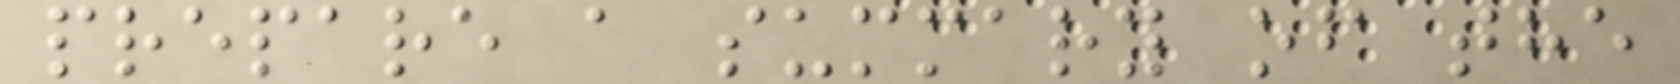prepare a summary of the
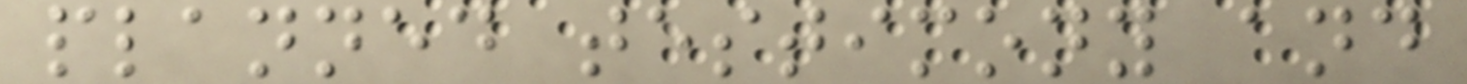planned testimony and
